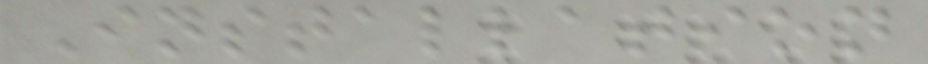Installation
